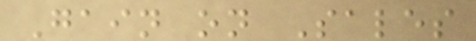Gain on Sales
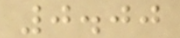0.00
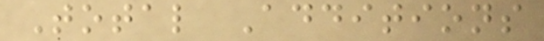Total Additions
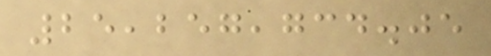25,257,734.05
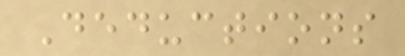Deductions
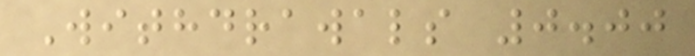Withdrawals 0.00
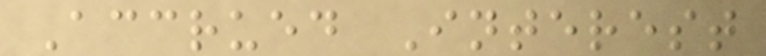Accrued Interest
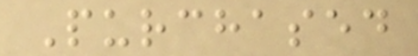Purchased
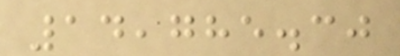14,785.30
